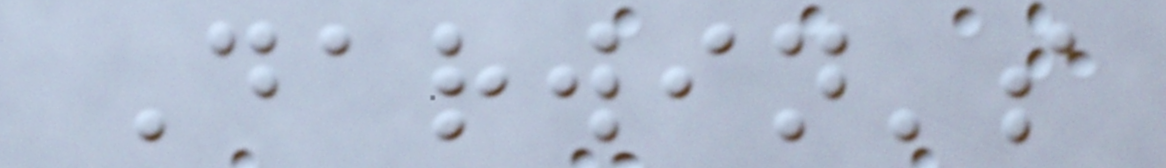Darwin's
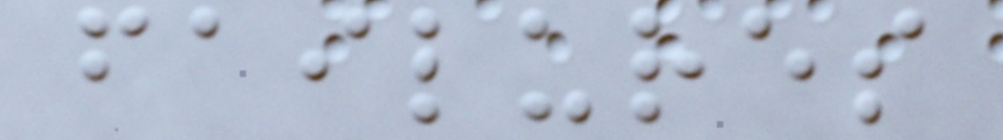failures
